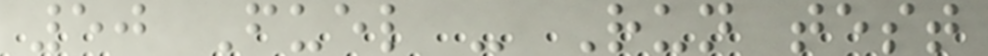50 Fuel - Run test
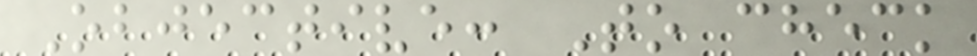Objective: To check
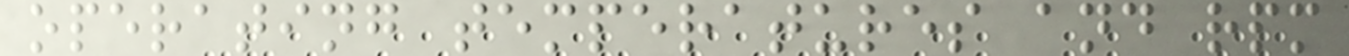operating temperatures and rpm
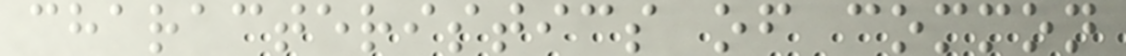characteristics of common
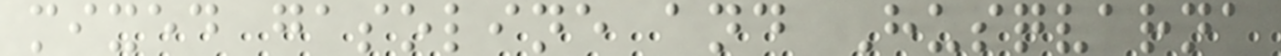mixed gasoline and Husqvarna
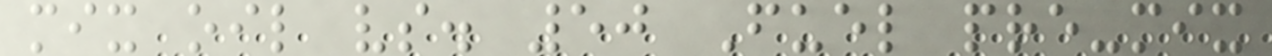mix oil vs. 50 Fuel pre-mix
